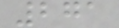271
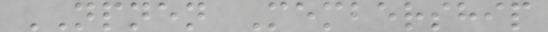NPNEN Membership
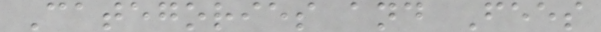Categories and Fees
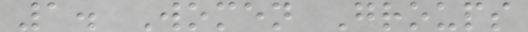1. Women Groups
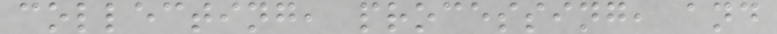collecting, processing, and
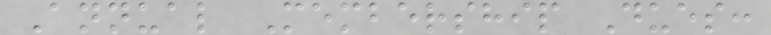Annual Membership Dues:
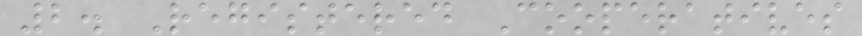2. Registered Cooperatives
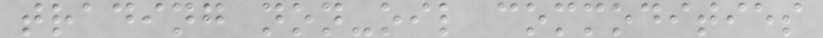trading non-oil commodities
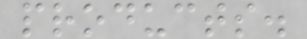products.
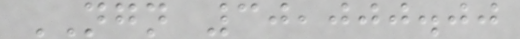NGN 30,000.00
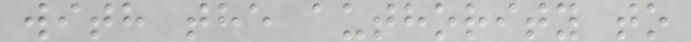with the authority to
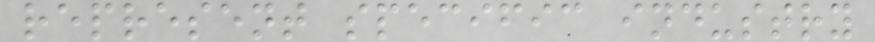represent specific industry
